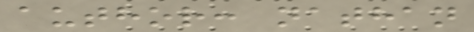author: nathan
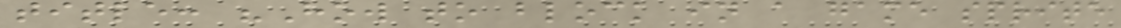title: "How to block in a game sprite
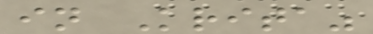in Krita"
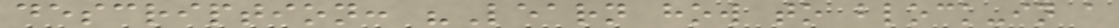description: "Learn how to block-in a
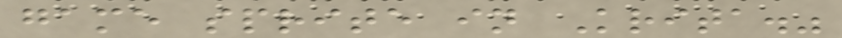game sprite in Krita."
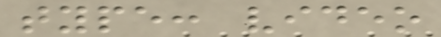type: video
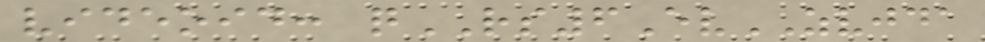videoid: qRS6EvZVJDA
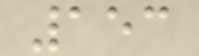153
